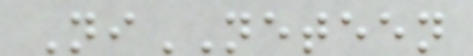NiNETEEN
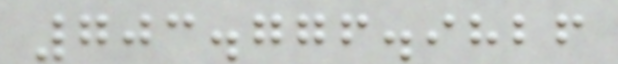703.776.9826
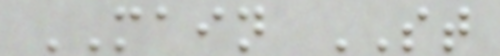MAIN ST
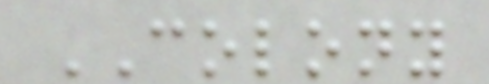COLONY
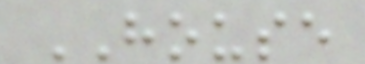HOUSE
